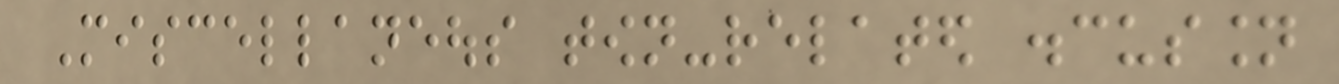Miscellaneous town-related discussion
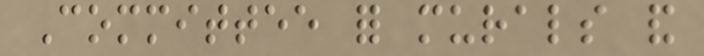Committee for murals and
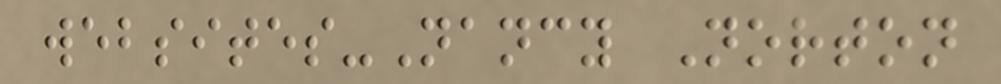websites-Nancy Norton
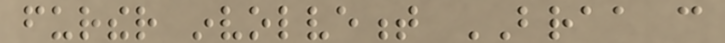further involvement BRAA can
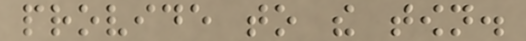provide to the town.
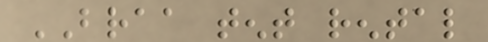BRAA tent rental
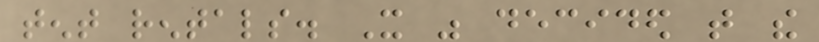tent rentals. It was decided that the
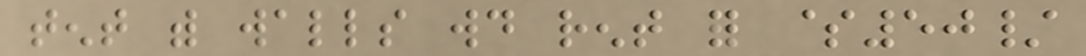tent with walls would rent for $50/
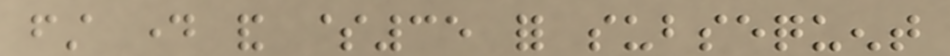first day and $35 for subsequent
